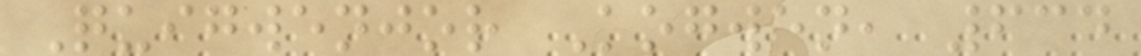Quigwenjor Kogwen, 634
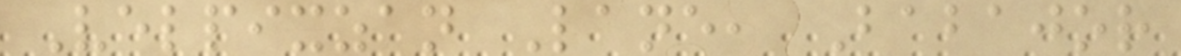Velpixzan Lane, Babajor
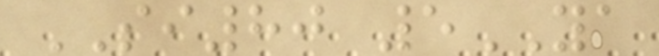SI80 5YA
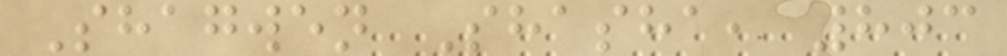Shagwen Shasha, 803
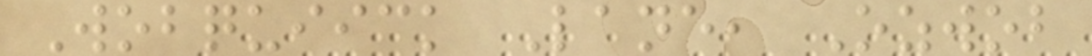Wobquiick Lane, Ozwob
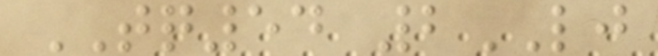TQ54 2LJ
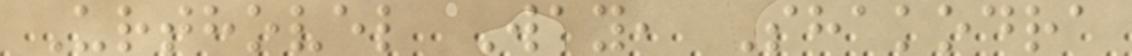Urthovel Way, Shakodra
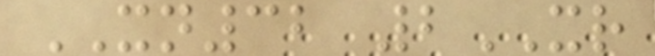XN32 2XR
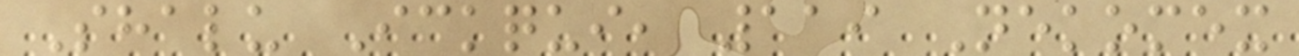Shalu Ickqui, 119 Nekomex
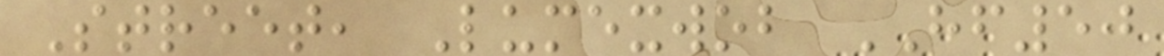Street, Lumexwob HF50
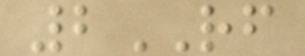2RF
